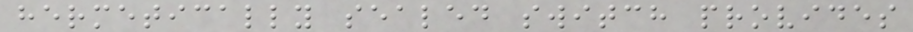hermetically sealed switch provides
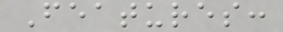Features:
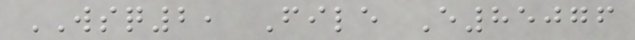WSQ2, File E85076
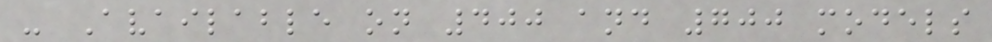- Available on 400 and 700 models
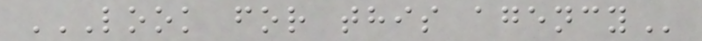LOOK FOR THIS AGENCY
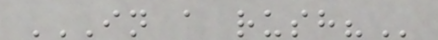IN A RUSH?
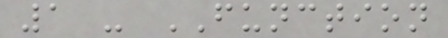1 - FUNCTION
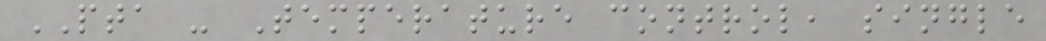PTA - Temperature control, single
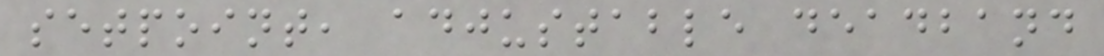setpoint, adjustable deadband
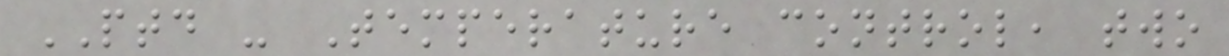PTD - Temperature control, two
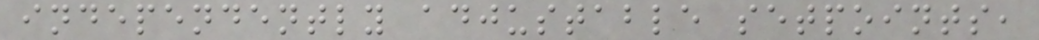independently adjustable setpoints,
